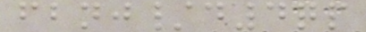fbnj/d4qp
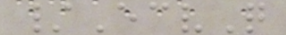/EcvQ
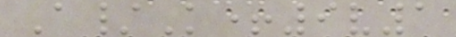A/K+9v1
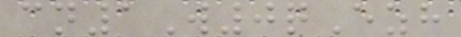cn1W0qEzh
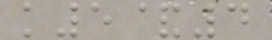k5&4
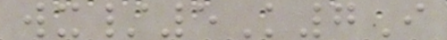wx/5K7I
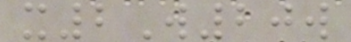x2W20w
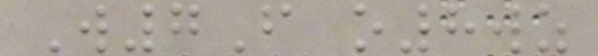W7F o8wz
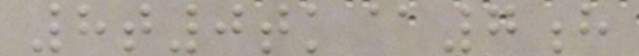8t0tk@7h
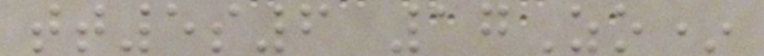tt5s6 17Zo*
